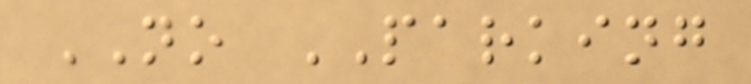NO PARKING
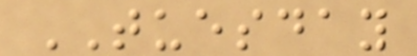TUESDAY
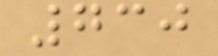730
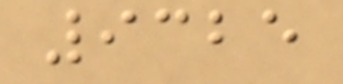9325
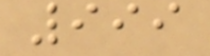999
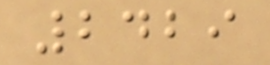2429
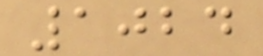1024
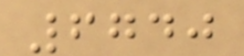6740
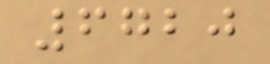6720
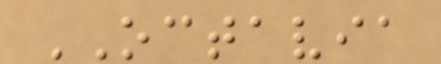OCTAVIA
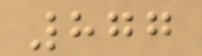877
